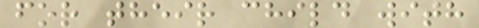for their child with
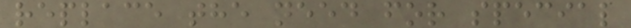replace the need for special
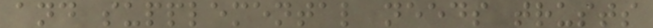and supplemental needs trusts
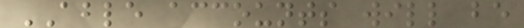ABLE accounts will be
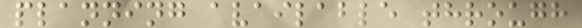planning available through
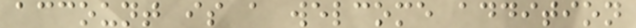account is a welcome addition
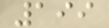199
